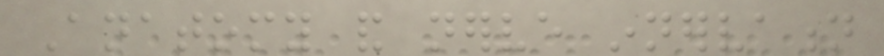Anatomy and nerve innervation
